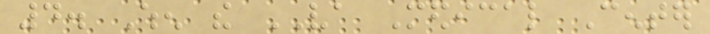4. When the VA Medical Center
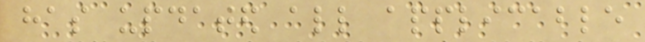has updated all applicable
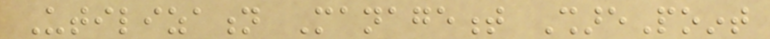Utilization Management SharePoint
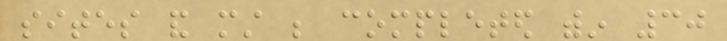sites and must be completed within 30
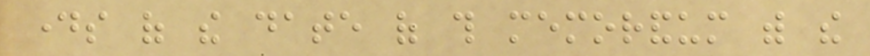days of the date of this memorandum with the
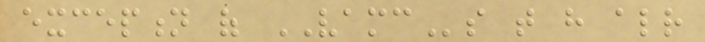exception of VAMCs that have already
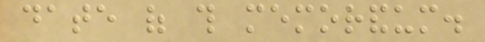date of this memorandum.
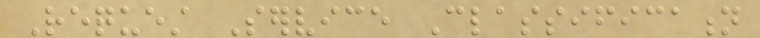Request Service Classification
